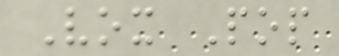Vox Pop
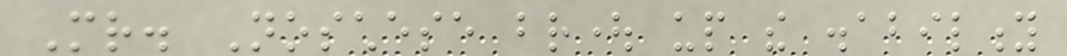Mr. Noschese brought up the disability
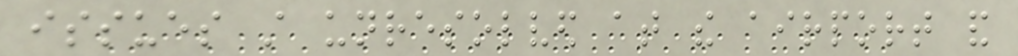issues still unresolved at the airport and
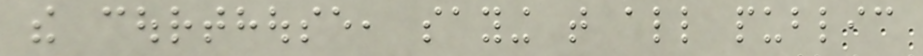the courthouse, saying that all public
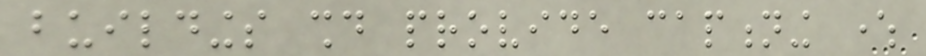buildings should provide captioning where
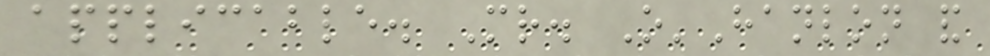applicable. Mr. O'Hanlon and
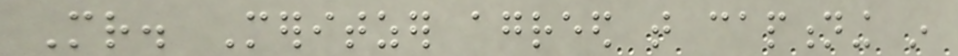Mr. Meritzer agreed that captioning in
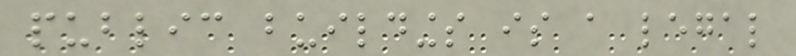public buildings is a legal
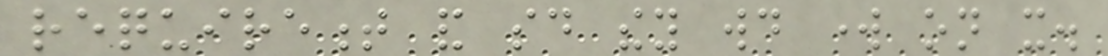requirement and said they would work on it.
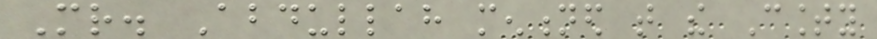Mr. Abdullah mentioned that the County
